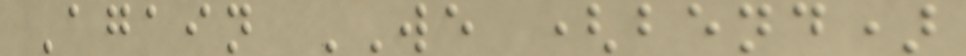Again WE (bend)
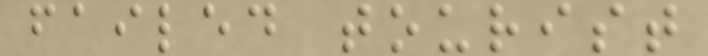failed tourist
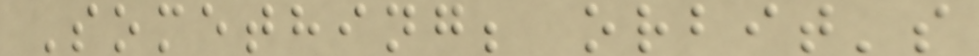Something; orbit's
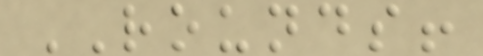ROUNDS!
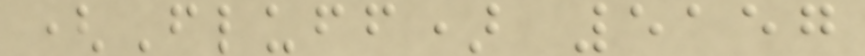(Fluff) 5157
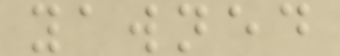yawned
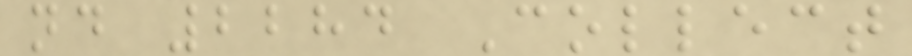nd 2284 Collect
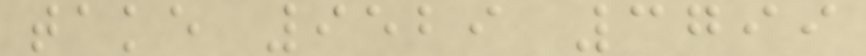take 9529 3799
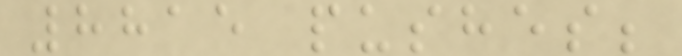8815 pushes;
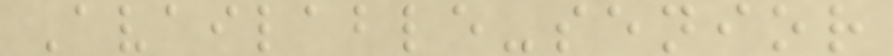Available-senior
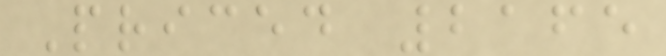Priced 2165
